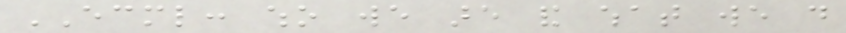ECML: who we are and what we do
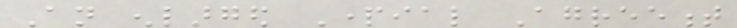An enlarged Partial Agreement
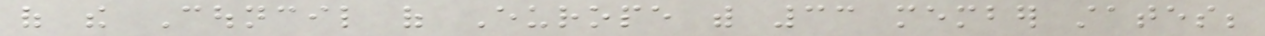of the Council of Europe with 33 member states;
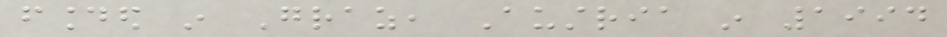founded in Graz, Austria in 1994
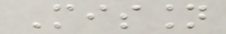Mission
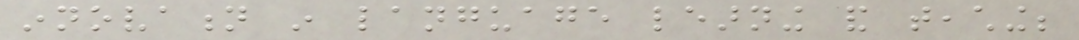innovation in language learning and teaching;
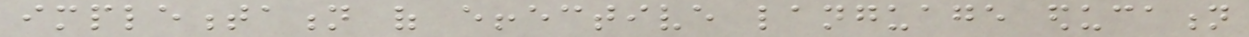implementation of effective language education
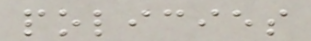policies
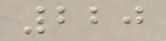220
